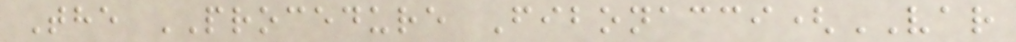The PROCEDURE Fibonacci(VAR
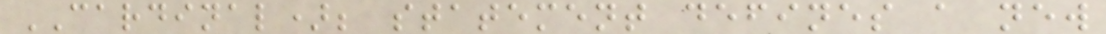CARDINAL); statement defines a new
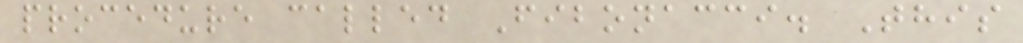procedure called Fibonacci. This
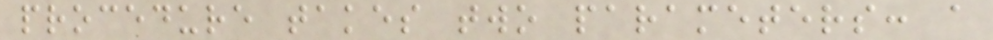procedure takes two parameters: a
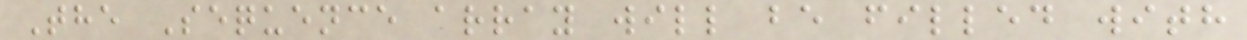The Sequence array will be filled with
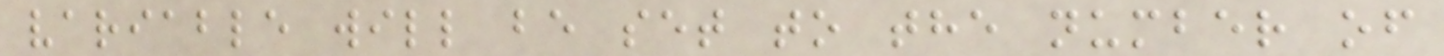variable will be set to the number of
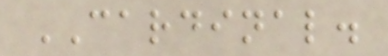CARDINAL.
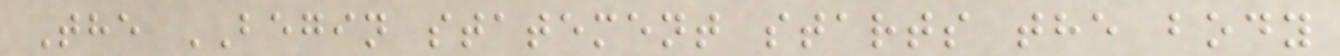The BEGIN statement starts the body
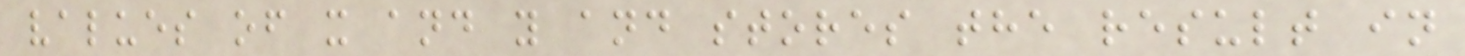values of x and y and stores the result in
